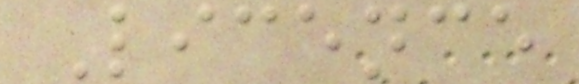Licence
